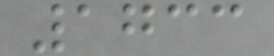1733
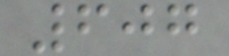607
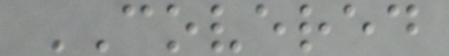COVERED
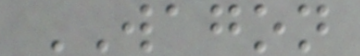WAGON
